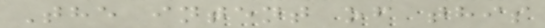The intent of this
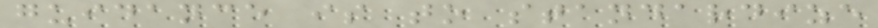guidance is to standardize
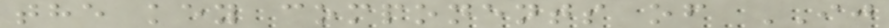the key components of IJ
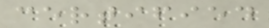certified
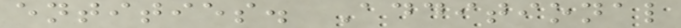entities. Additional
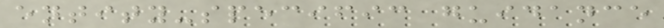entity-specific guidance
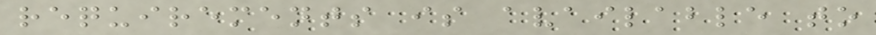requirements is available to
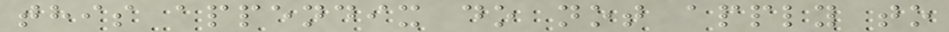this appendix do not apply to
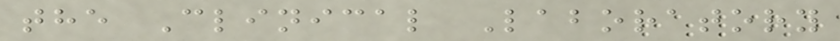the Clinical Laboratory
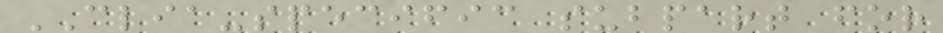CLIA-specific subpart for
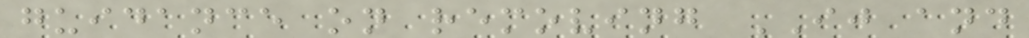guidance on removing IJ and
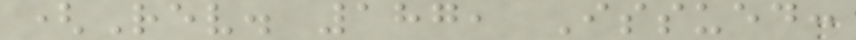(Rev. 187, Issued:
